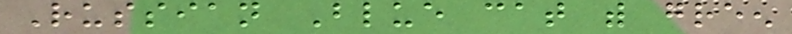Russian Blue cat with green
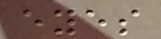eyes
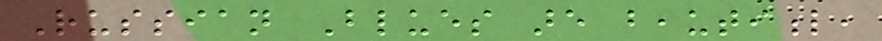Russian Blues are beautiful,
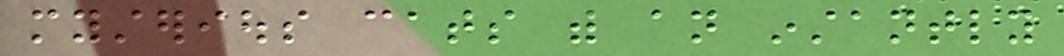mysterious cats with an instantly
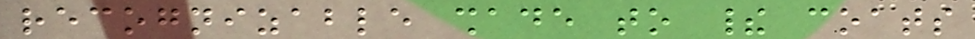recognizable shade to their coats
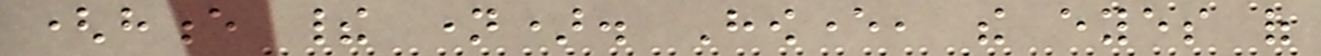(hence their name). However, the eyes of
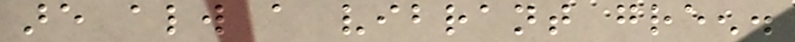are always a vibrant green.
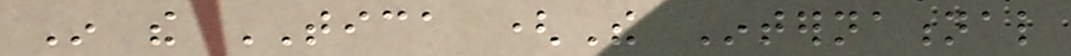In the TICA (The International
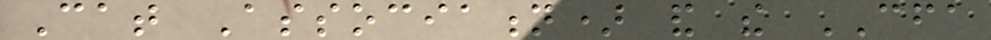Cat Association) and the CFA
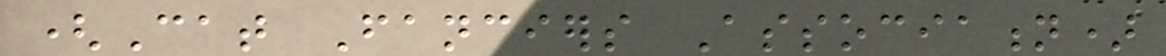(Cat Fanciers Association)
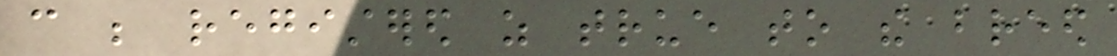can be registered as true to the breed
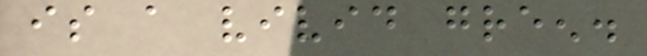is a vivid green.
